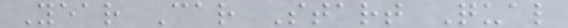Year Car Start Qual
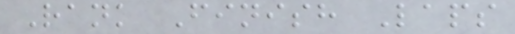Rank Finish Laps
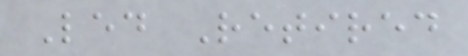Led Retired
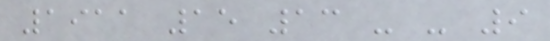1911 15 13 - - 9
